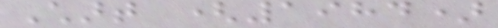Chart (1984)
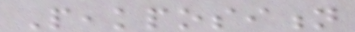Peakposition
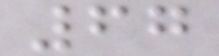67
